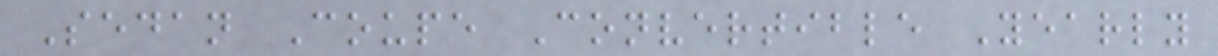Sedan Coupe Convertible Yearly
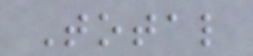Total
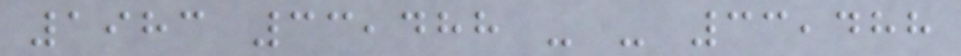1983 33,488 - - 33,488
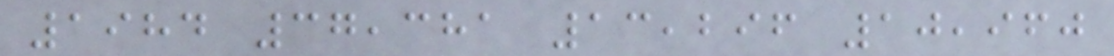1984 37,381 13,296 10,960
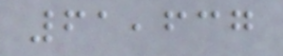61,637
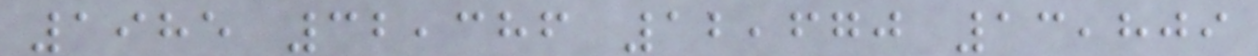1985 32,386 12,670 13,809
